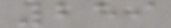259
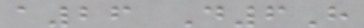a26 D6H
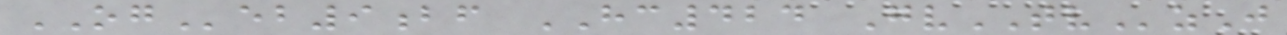OGeb9bf HC424 GvTVzJ
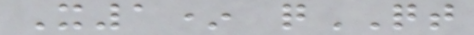X1* qQT
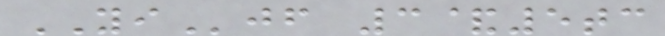YIjf 3&5tc
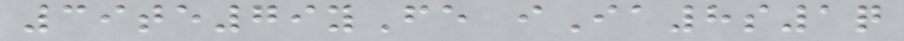39te79yFe iIa8s1q
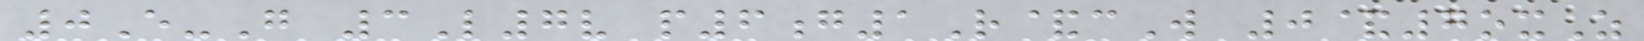0E-G 3L7v p6g1R&cW 0&7oxZ
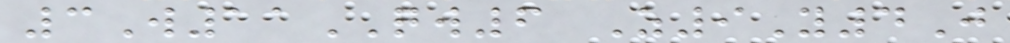3W11QW6 Z9Y4J
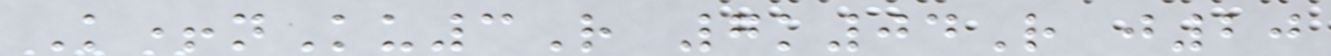K+nKu3R 7k04R j20
